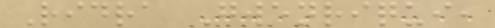Ridra Gwenriqui,
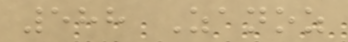588 Zanoz
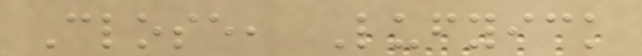Close, Lufyick
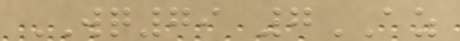WQ79 7AZ
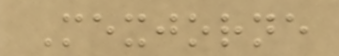Mexjorne
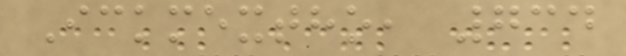Ickmextho, 734
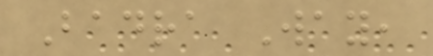Badra Way,
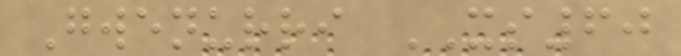Gwenurri XS60
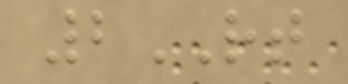2RT
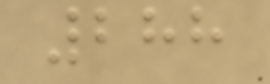288
